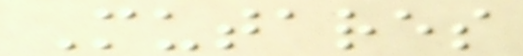Mutares
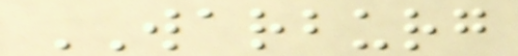WARBURG
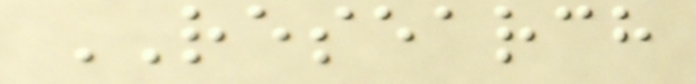RESEARCH
